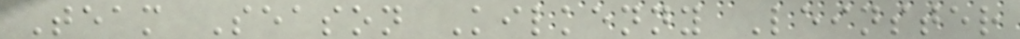Team Season Kilkenny Leinster
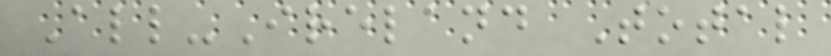All-Ireland Total
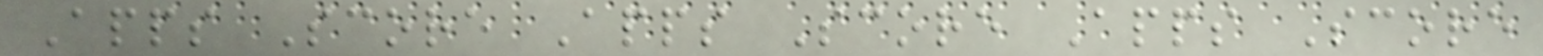Apps Score Apps Score Apps Score
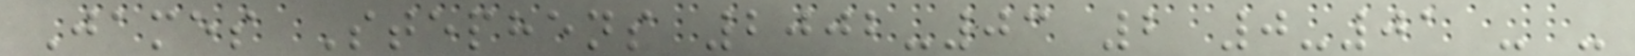James Stephens 2002-03 2 0-01 - -
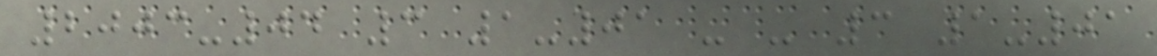2003-04 3 1-01 - - 3 1-01
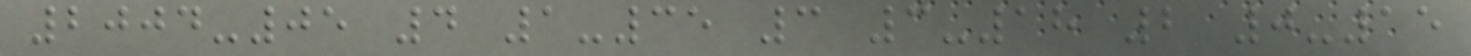2004-05 4 1-35 3 3-18 2 0-15
